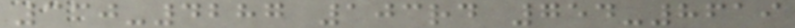330-4287 103rd 754-8619
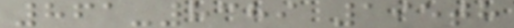861-8389 195th
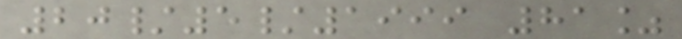20/5/1999 81%
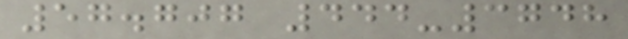57.707 444-3748
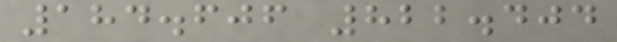184.606 822.404
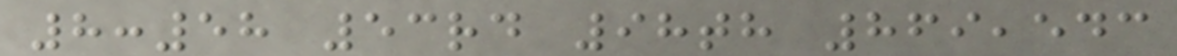8:58 53rd 98th 869,543
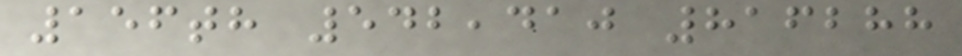156th 542,410 816288
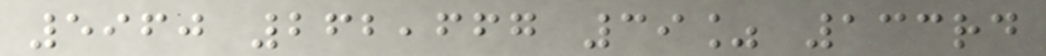5960 262,667 39% 133rd
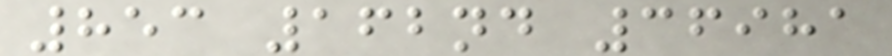853 162nd 36981
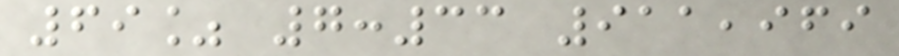69% 7:33 911,969
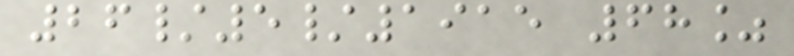26/5/1915 68%
